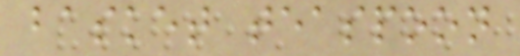basket teaspoon
